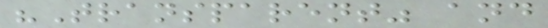"Transparent" and
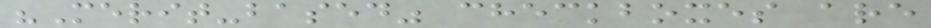"Merit-based" checkboxes are
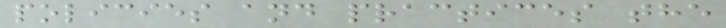policies and practices the
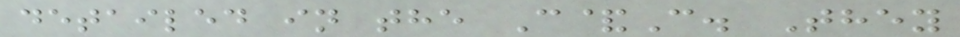detailed in the C&C. They
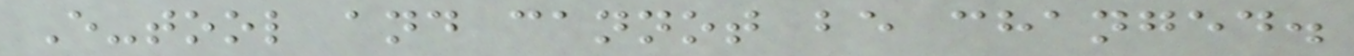E-tool and cannot be changed.
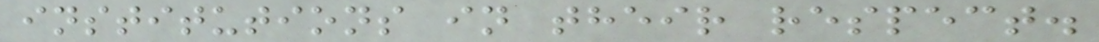institutions in their respect.
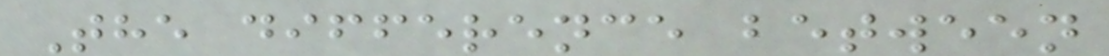The difference between
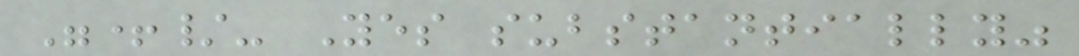"+/- Yes substantially"
